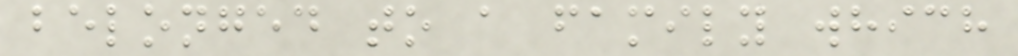belonged to a family which
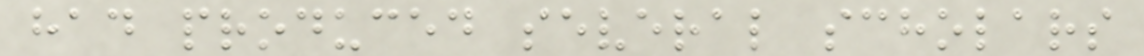had produced several scholars
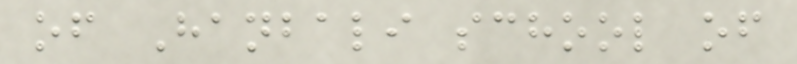of Hanbali school of
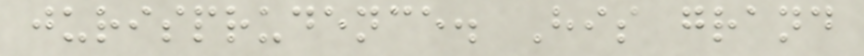jurisprudence. His grand
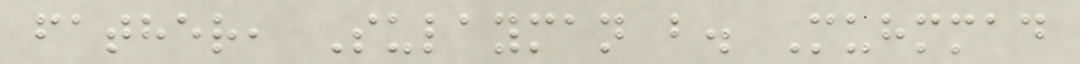father, Sulayman b. Muhmmad
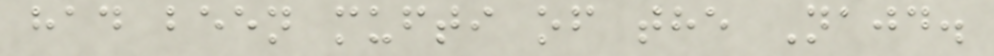had been mufti of the Najd.
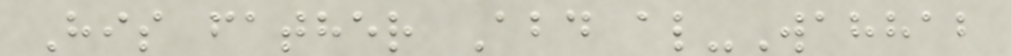His father Abd al-Wahhab
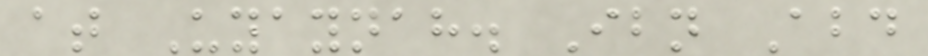at Uyaynah. Ibn Abd
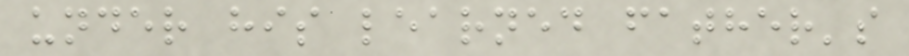under his learned father's
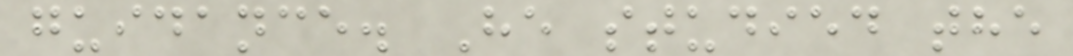guidance. He studied the
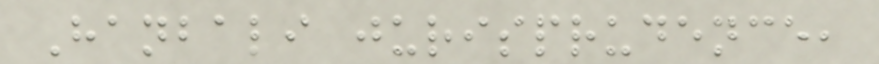Hanbali jurisprudence,
